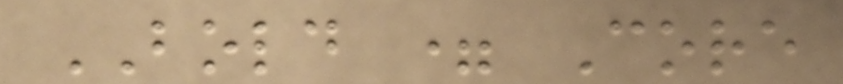BOLD = Core
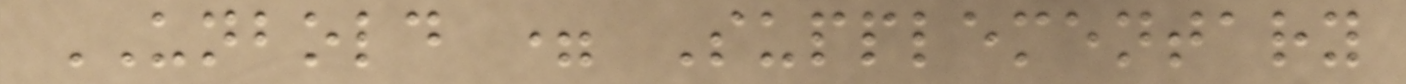UNBOLD = Supplementary
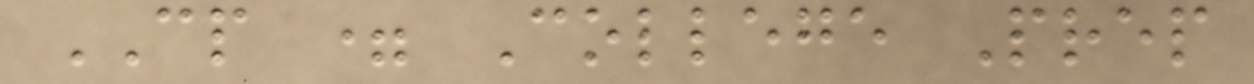CP = College Prep
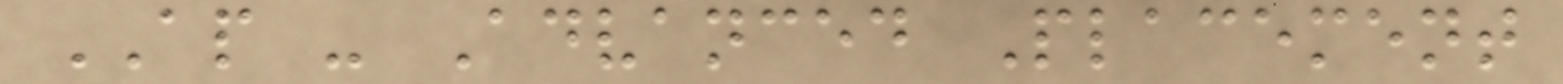AP - Advanced Placement
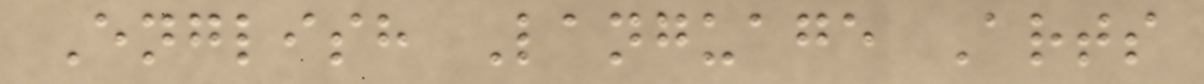English Language Arts
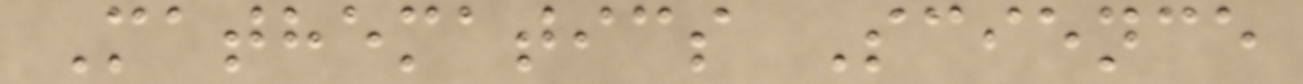Mathematics Science
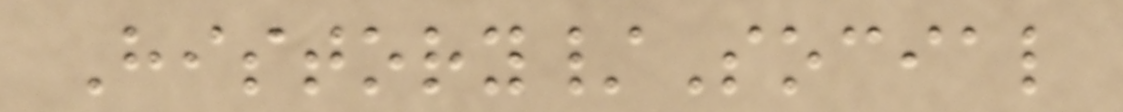History/Social
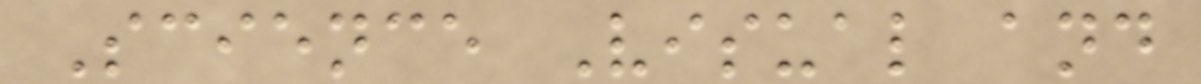Science Visual and
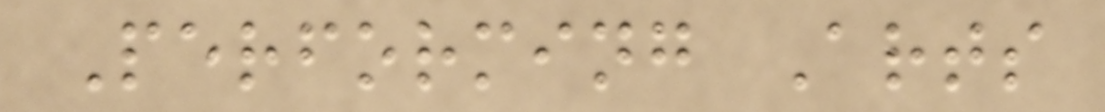Performing Arts
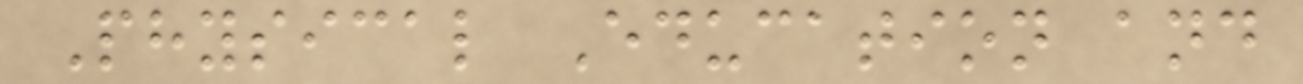Physical Education and
